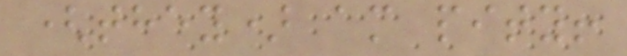(they) am pity!
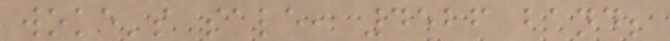woke's sale, 4526 band;
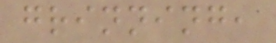grinning,
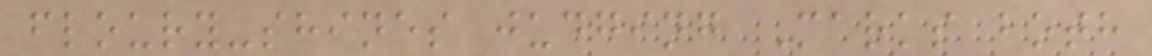floury-shines judging Marks both
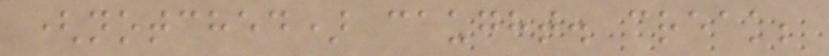(notched) caught. creak;
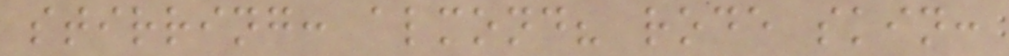stirring: almond? rode skin:
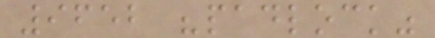9652 "padlock"
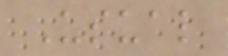Usual
